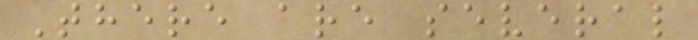There are several
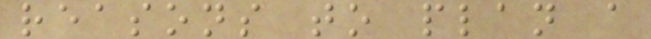reasons to plan a
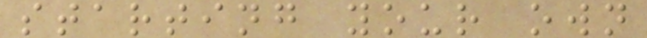starting your own
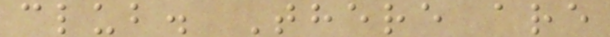club. There are
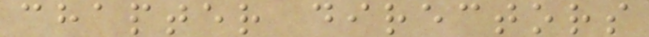chapter directors
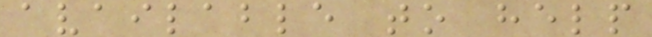available to help
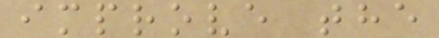improve the
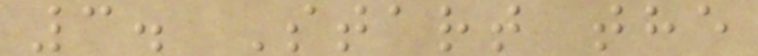3. Start the
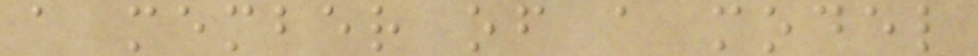a member of a model
